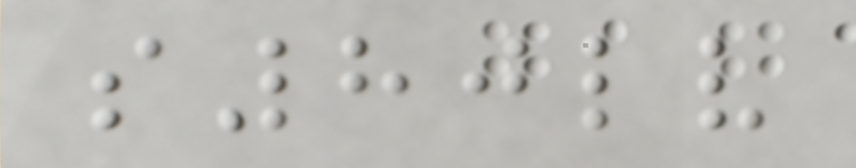s80lv
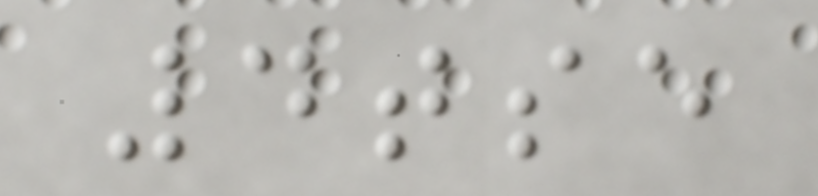4tse
